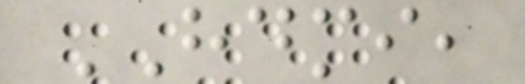HDMI,
